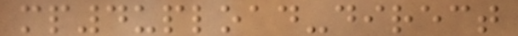mp4upload-direct
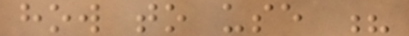how to use ?
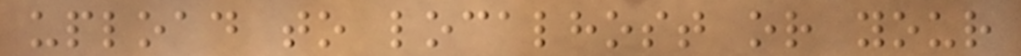upload to localhost or your
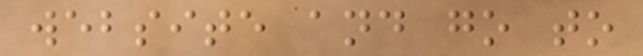website and go to
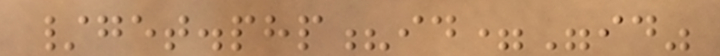/get.php?id="id"
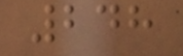248
